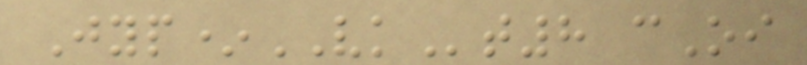Jyp*VKt8 cOi
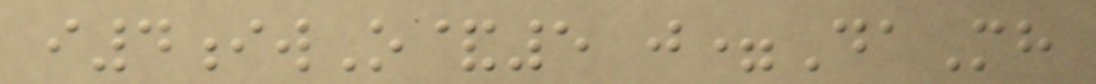i4iwO&5 j=DaMh
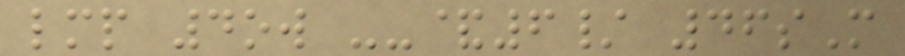lmp 4ow --&6/ 46sM
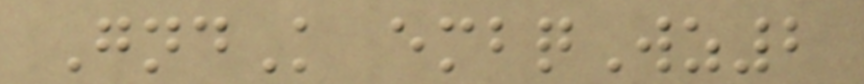GndK embqWz2
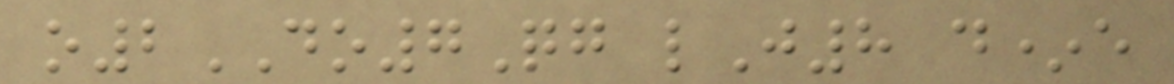o2DO7Qg lJ8 d*e
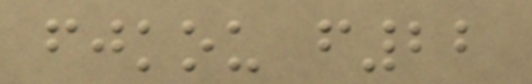fjkou f22
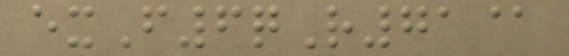exF6qR71@
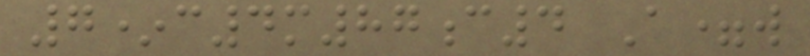7*c4m87c4 A=w
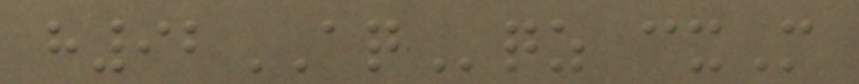h92AQqz cxM
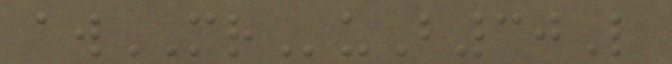awMRuB30L
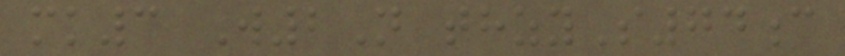mk3 W2N thzyS74c
